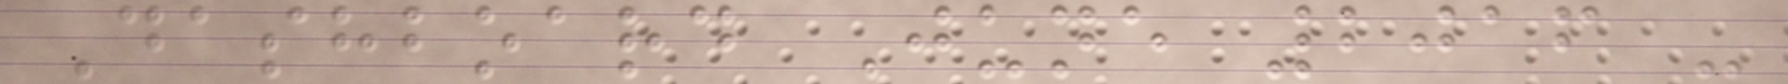Dashboard June 2016 -
